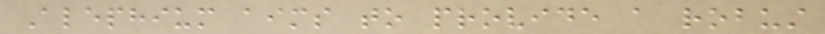Alephium aims to provide a robust
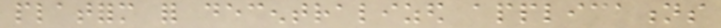platform for decentralized applications
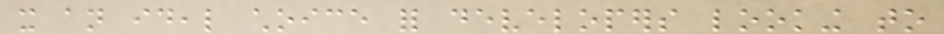it an ideal choice for developers looking to
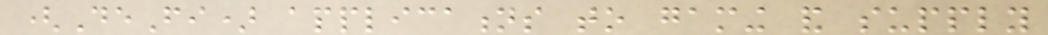(DeFi) applications to gaming and supply
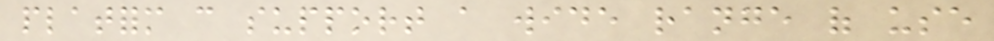platform can support a wide range of use
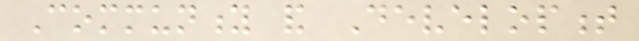Community and Development
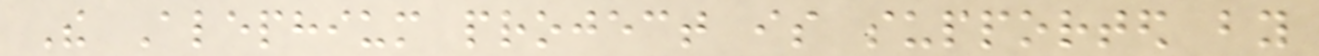The Alephium project is supported by
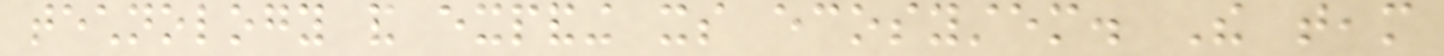technology and expanding its ecosystem. The team
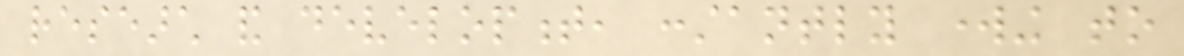research and development, constantly working to
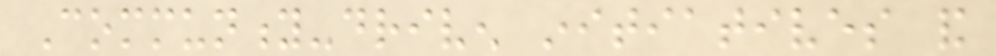Community-driven initiatives and
